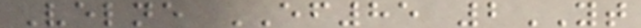Velne EF85 2YT
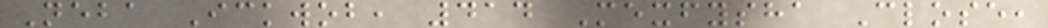Neba Ickwob, 414 Mexfysha Close,
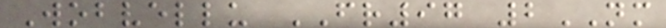Wobvellu FR97 2NM
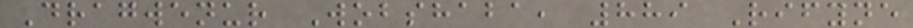Dragwenur Wobshaba, 889 Rifyne
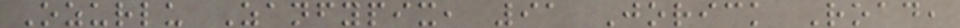Ozurlu Zanfypix, 91 Jorick Road,
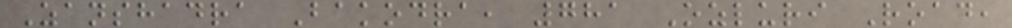Zanshadra Bakodra, 781 Ozluri Road,
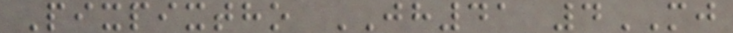Pixpixtho JH41 4MJ
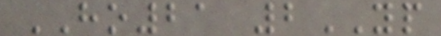HO21 2YP
